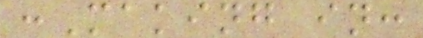:Making in:
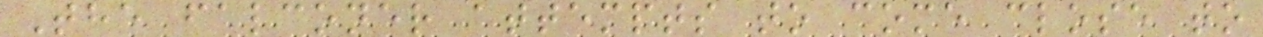The falconer attempts to come close to
